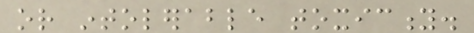or intolerable toxicity.
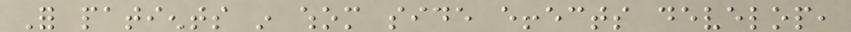For patients in whom side effects develop,
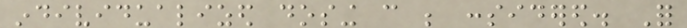individualized dosing can be considered. For
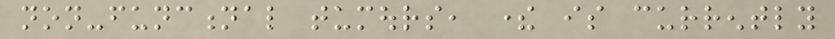non-functional tumours, there is currently
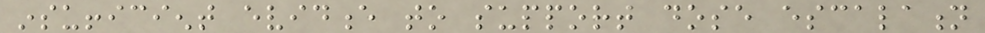insufficient evidence to support dose escalation
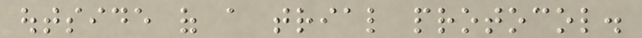outside of a trial protocol.
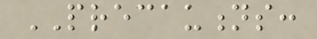PRECAUTIONS:
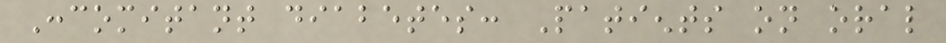Concomitant diabetes: Patients on oral
